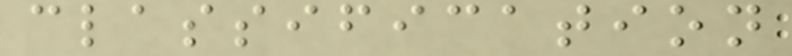classification
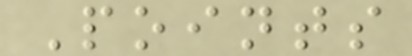Points
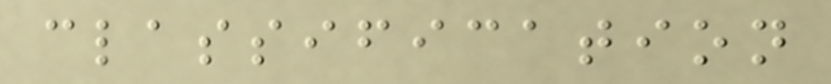classification
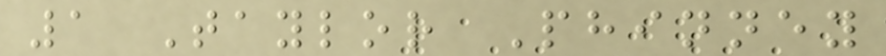1 Taylor Phinney
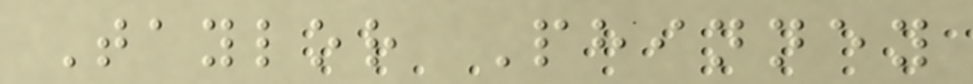Taylor Phinney
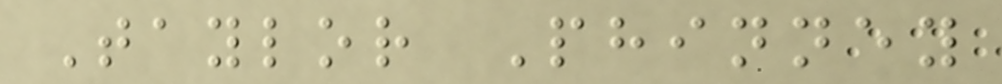Taylor Phinney
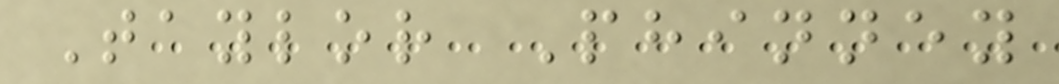Taylor Phinney
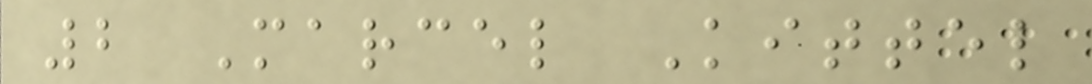2 Marcel Kittel
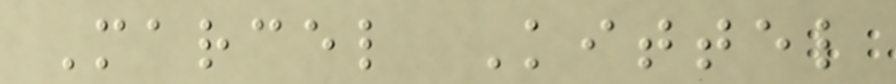Marcel Kittel
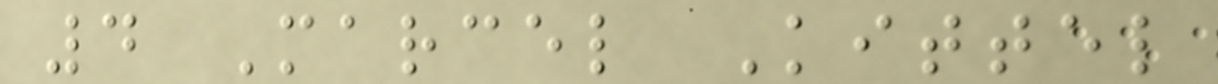4 Marcel Kittel
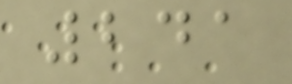241
